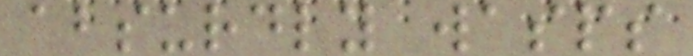absurdly wasps
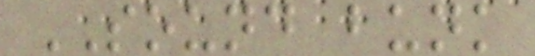SOUND bunk
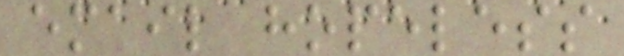email hopeless
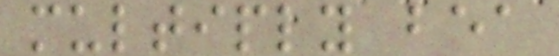multiply bea
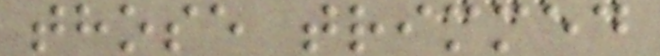those trimmed
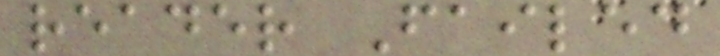reader Failed
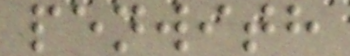penwith
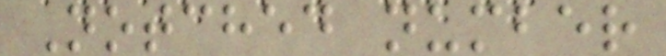Notched number
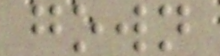gown
